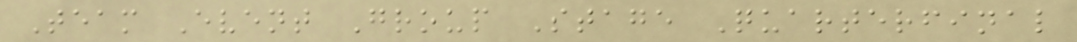Team Event Group Stage Quarterfinal
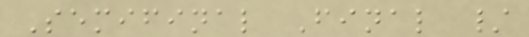Semifinal Final /
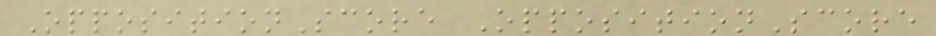OppositionScore OppositionScore
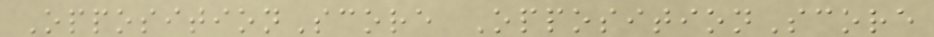OppositionScore OppositionScore
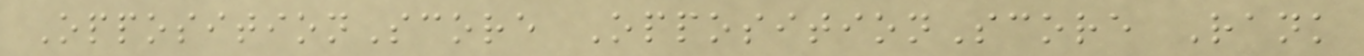OppositionScore OppositionScore Rank
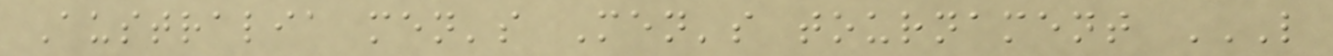Australia men's Men's tournament L
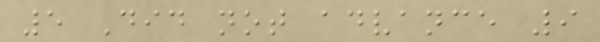5 Did not advance 9
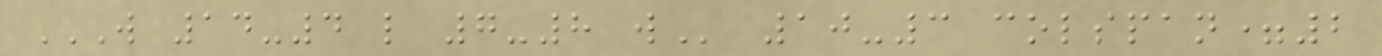W 14-4 L 7-8 W 10-3 colspan=2
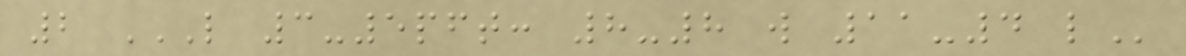2 L 3-5PFT: 8-8 W 11-4 L
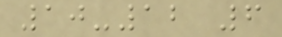10-12 6
